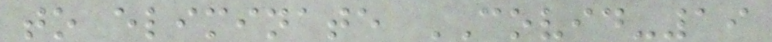to eliminate COVID-19
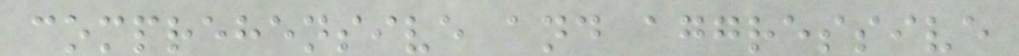comprehensive and aggressive
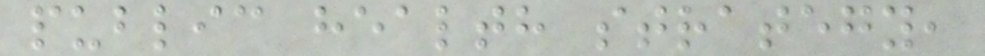public health strategy,
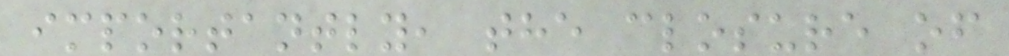importantly, the closure of
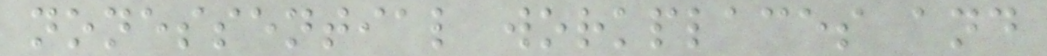nonessential workplaces and
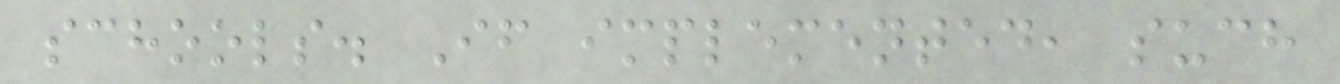schools. If implemented, such
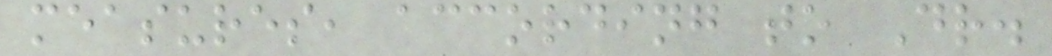measures, according to Dr.
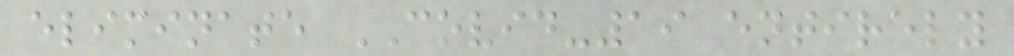eliminate COVID-19 entirely
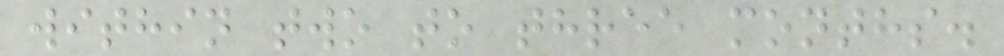within two to three months.
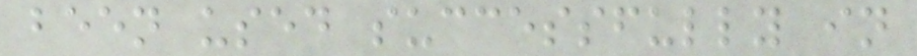been used successfully in
